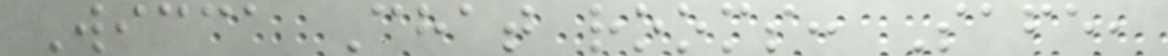Wicca Chat rooms: Safe,
